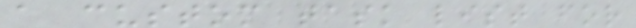a custom task list for
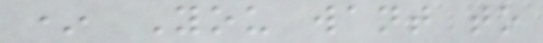* You want to
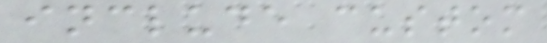include custom
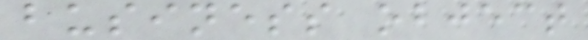business object
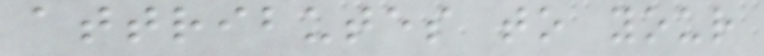attributes to your
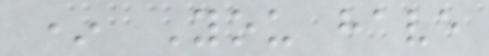* You have
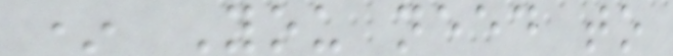* You need to
